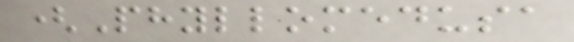(Phyllomedusa
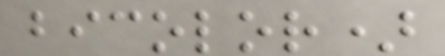bicolor)
